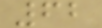62
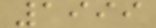1999
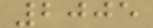2005
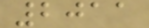2011
